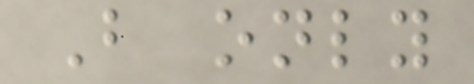But only
